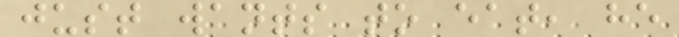just wants to eat, he
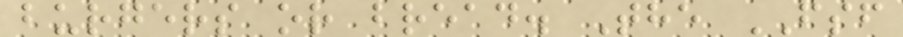burgers or bread. The FSF
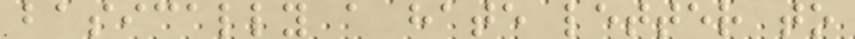basically a hate letter to
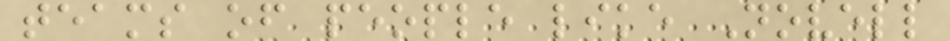teams of people like Novell
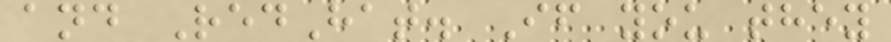and RedHat. If you they
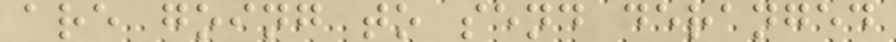are going to send deranged
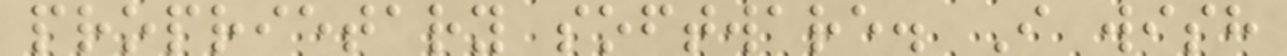proprietary software. I wish
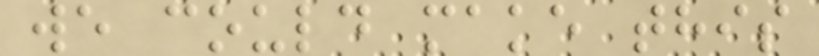we could make this
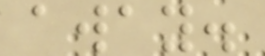away.
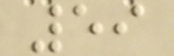59
